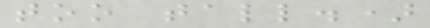too tall.)
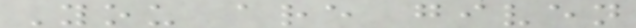You are given
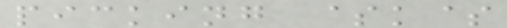picking $k$
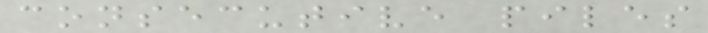consecutive piles
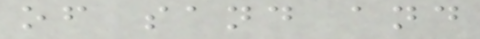of sand and
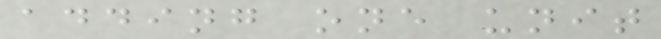adding one unit
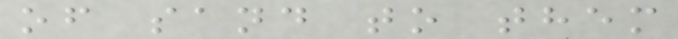of sand to them
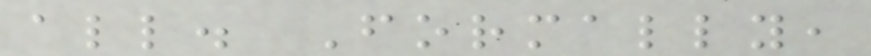all. Formally,
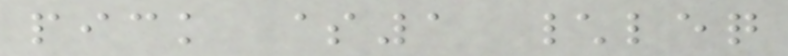pick $1 \leq
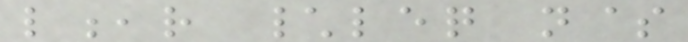l,r \leq n$
